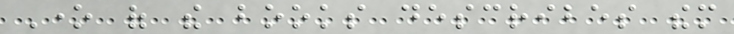One of the books describes them
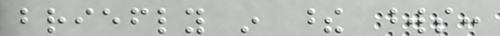briefly in these words:
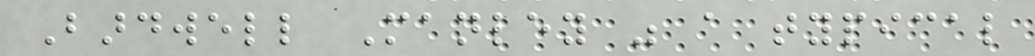Bardwell Manley was a typical
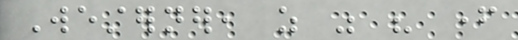Westerner, as was his father
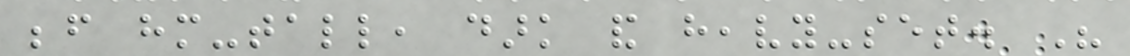before him-tall, dark and heavy-set. His
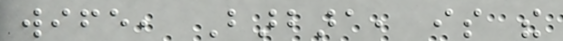wife, Barbara, is the
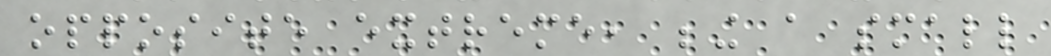opposite extreme, being a small
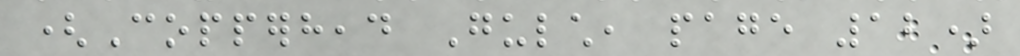(Copperhead Gulch, page 12)
